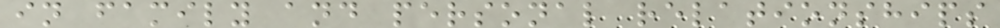in family and personal relationships
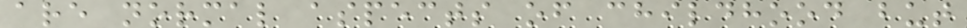are normal aspects of childhood but
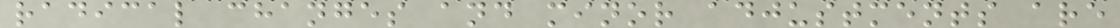radical changes and minor adjustments are
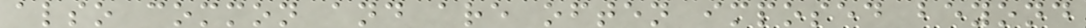also common and are often imposed beyond
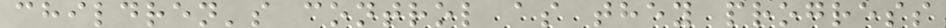children's control as they progress
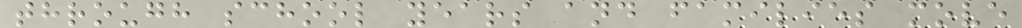through school years and families move
